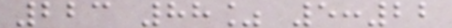223 88% 5:22
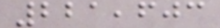221,603
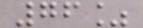76%
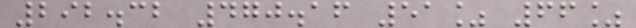292.32 470.16 51% 66%
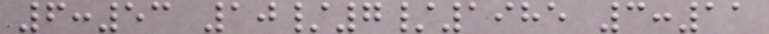6:53 10/7/1985 3:11
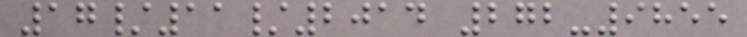17/11/2014 272-9855
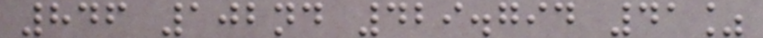846 102nd 429.794 41%
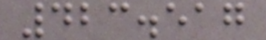423.517
